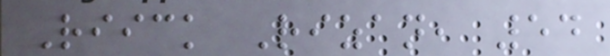Riick Rizan, 54
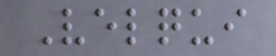Velqui
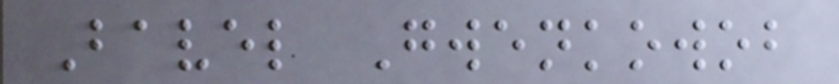Bavel Gwenkowob
